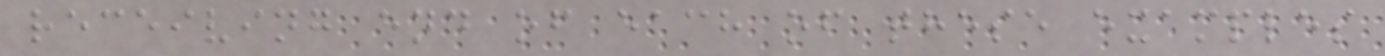receiving end of each of these examples
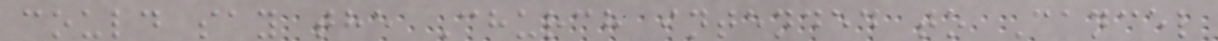could say the Church intended to Cancel
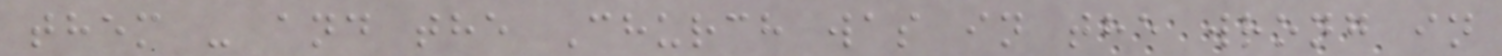them - and the Church was in the wrong in
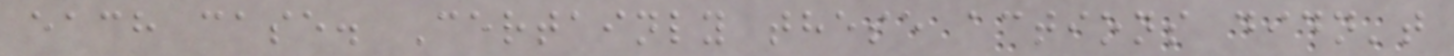each case. Certainly these actions didn't
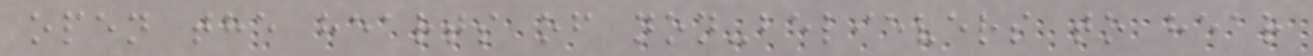open the hearts of non-believers to hear
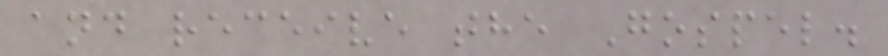and receive the Gospel.
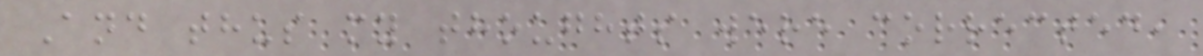And thus my thoughts were corrected,
